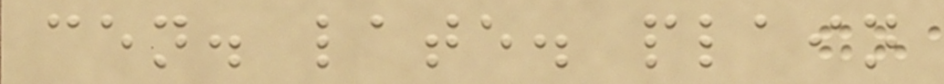cen. late. plain
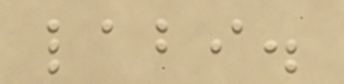labi.
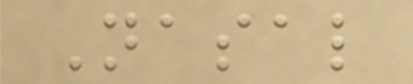Nasal
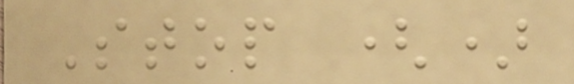Stop ()
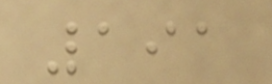191
